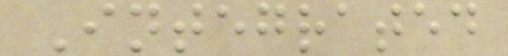Integrated
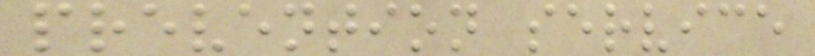prevention service
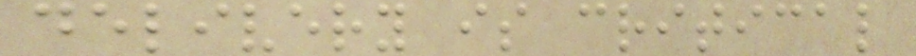delivery is critical
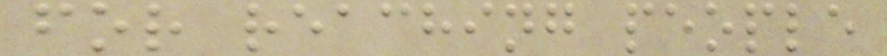for reaching people
